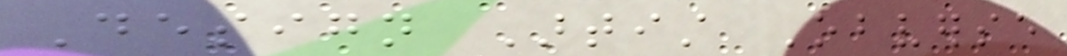Design Artist Obverse
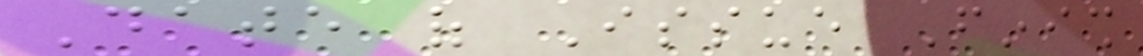Date of Issue Finish
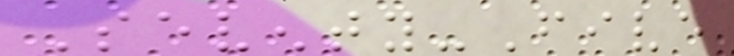Seventy-Five
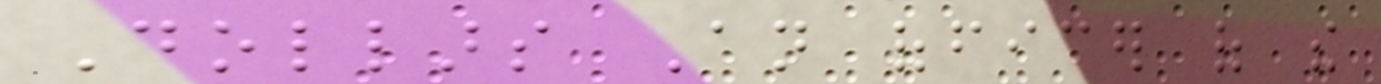Dollars An officer of the
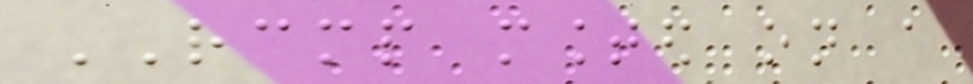RCMP mounted on a
